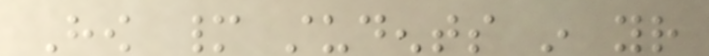How many students in your
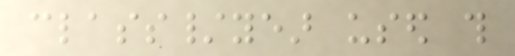class/year used this
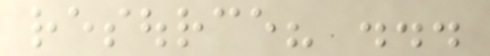resource? ...
